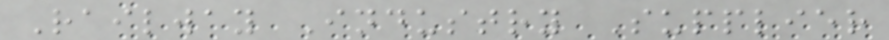Railway Industry Supplier
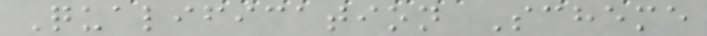Qualification Scheme
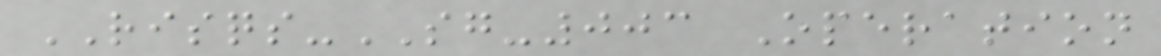RISQS-SG-003 Operation
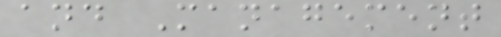and Management
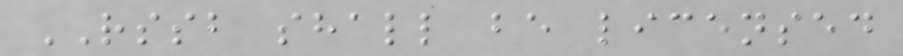RSSB shall be licensed
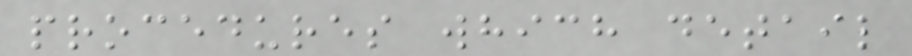procedures which detail
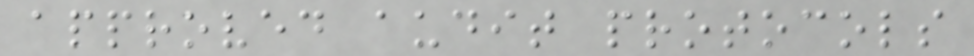approved audit protocols
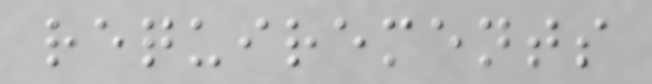requirements
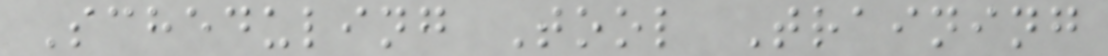Scheduling Tool Training
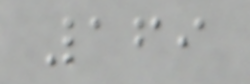169
